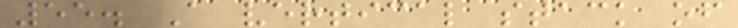55. A vertical stack of
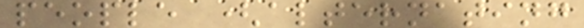people (alternating
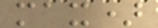max)
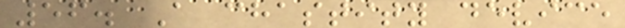56. A chastity device
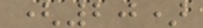(20)
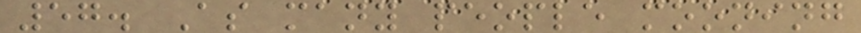57. As many people mooning
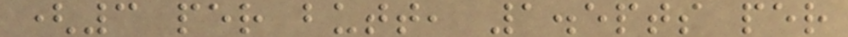(3 per butt, 1.5pts per
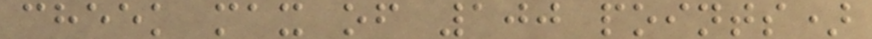cheek max of 100 points)
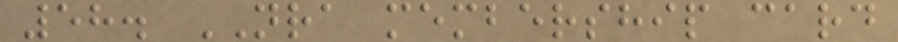58. NRA membership card
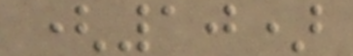(10)
